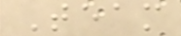Team
